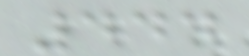444
